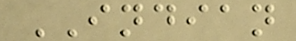INDIAN
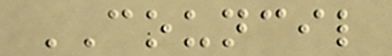COUNCIL
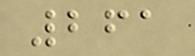261
